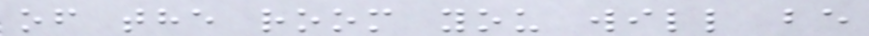of the room you will be
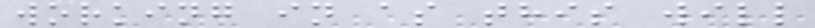working in as this will
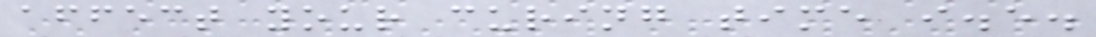affect your curing time i.e.
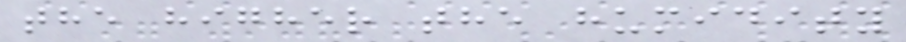the higher the humidity
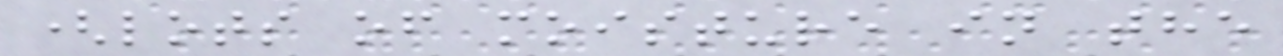(lots of moisture in the
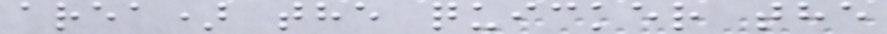area) the quicker the
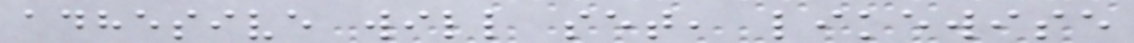adhesive will set, likewise
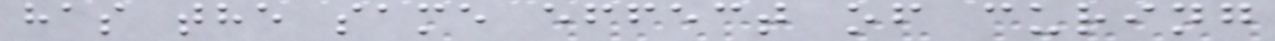has the same effect of curing
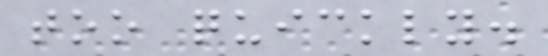too quickly.
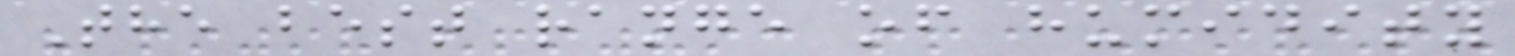The best range of humidity
